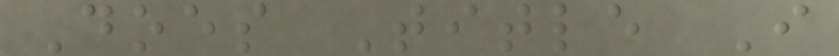Does Title I
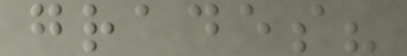grades?
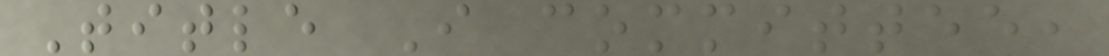Title I committee,
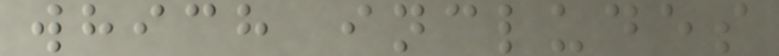which includes
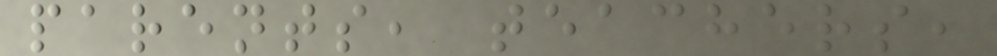parents, teachers,
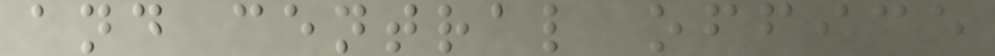and central office
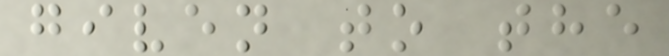given to the
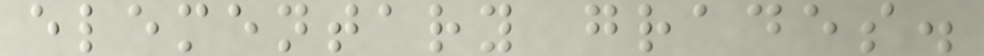elementary grades.
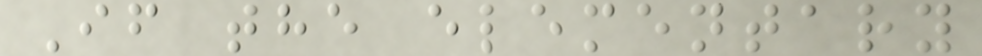If the elementary
